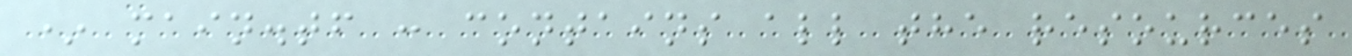* main.tf : contains all the resources
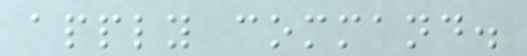apply command.
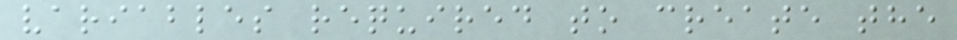variables required to create the
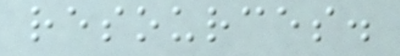resources.
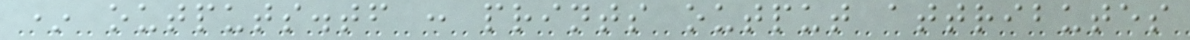* outputs.tf : prints output attributes
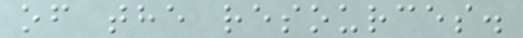of the resources.
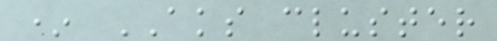* AKS cluster
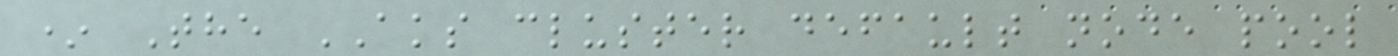* The AKS cluster default node pool
